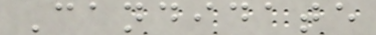Candidate
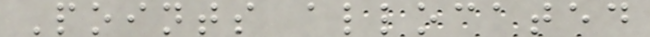Points allocated
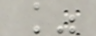%
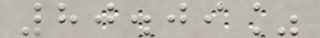80.09%
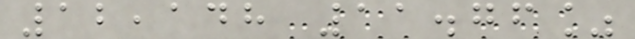12,148 11.76%
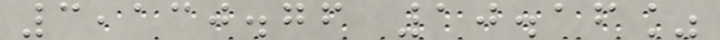3,130.76 10.16%
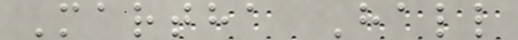Martha Hall
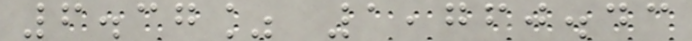6.37% 1,760.43
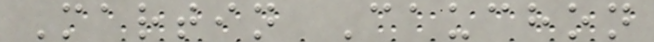Martin Cauchon
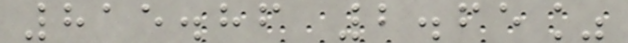815.86 2.65%
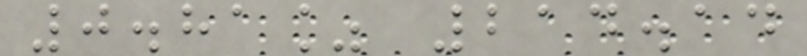0.81% 214.14
